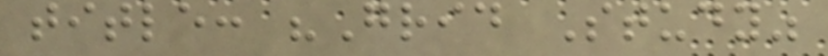title: "Grid Study"
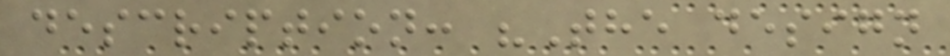description: "The design
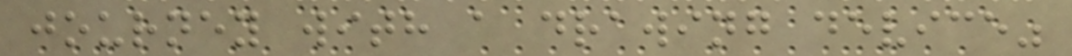journey with a drawing device"
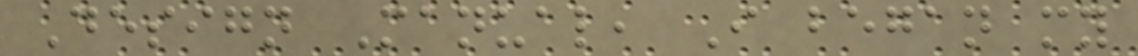Design Manual, I began my
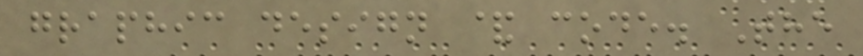graphic design & code. The
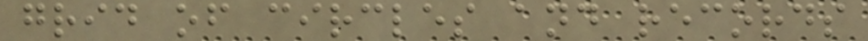grid of circles and records
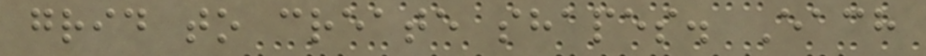grid to create shapes. Each
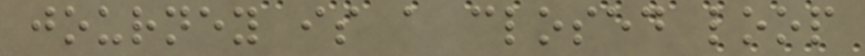journey is a closed loop
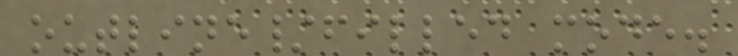outline/filled mode.
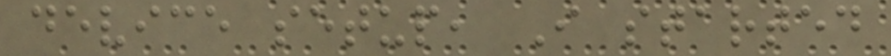device setup, I started
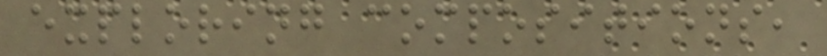exploring compositions,
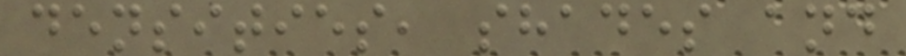densities, shades and
